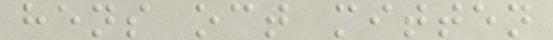hens oct mitten
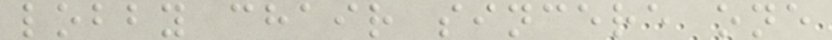lobby chair sincere one
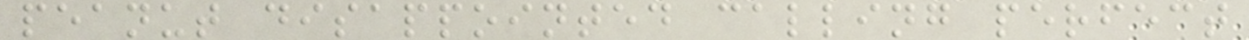peanut disappointed calling perfect
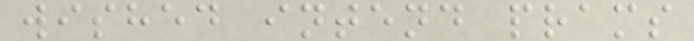wished intend prams
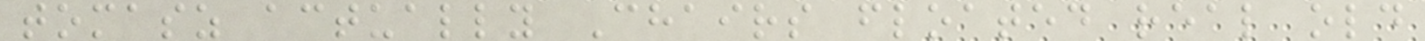tomasz actually Chairs floated real old
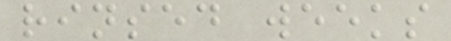rinsed weeks
